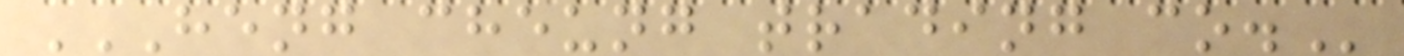HENG CHEUNG TRADING CO.
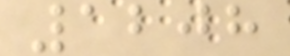1208
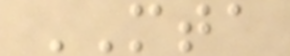MTA
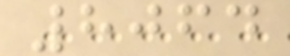8064
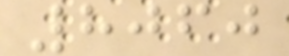8060
